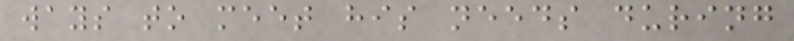ways to meet his needs during
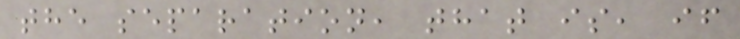the separation, that is, if
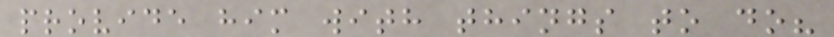provide him with things to do?
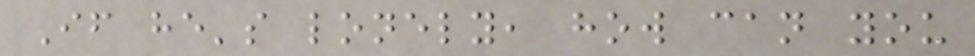If he's lonely, how can you
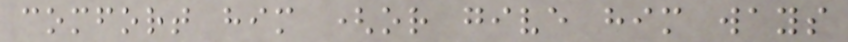comfort him (or give him ways
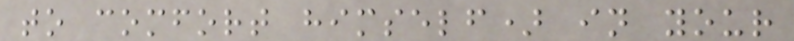to comfort himself) in your
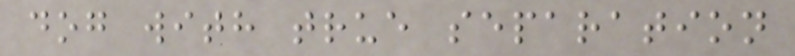dog with true separation
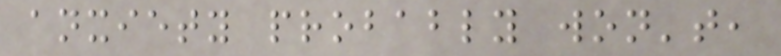anxiety probably won't,
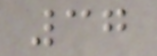37
